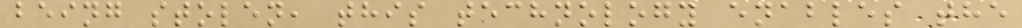being stolen, this technology enables the
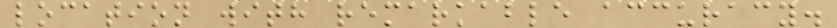location with remarkable accuracy.
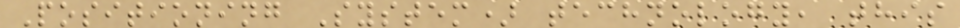Positioning System) technology, this
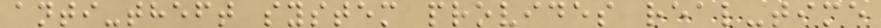anti-theft system provides real-time
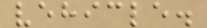vehicle.
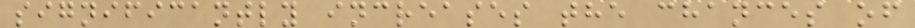significantly increases the chances of
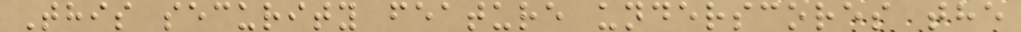This security feature underscores the
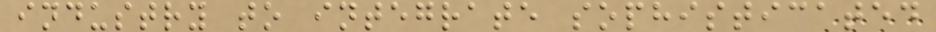industry to integrate sophisticated
